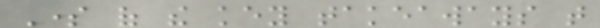Some of the key takeaways that
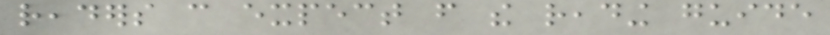readers can expect from the reading guide
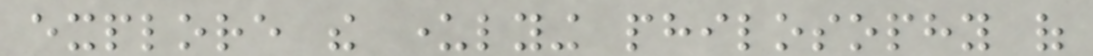explore the underlying philosophy of
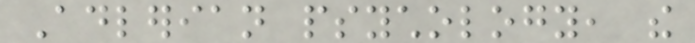Adlerian psychology, the
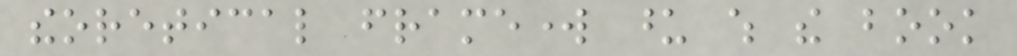theoretical framework upon which the book
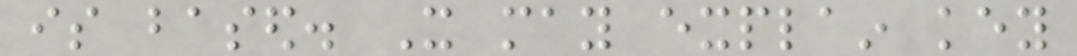is based. It may explain key
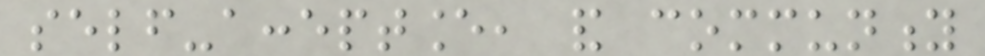self-acceptance, and community
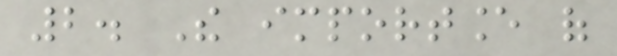2. The importance of
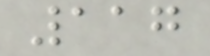117
